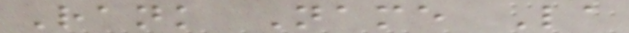Rank Name La
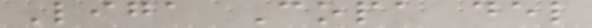Liga Copa del
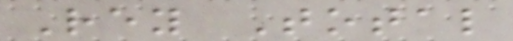Rey Total
